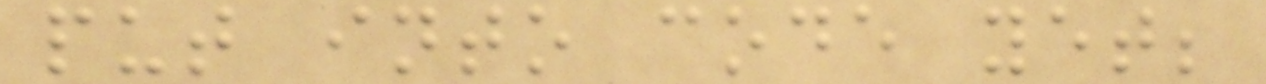put into code yet;
